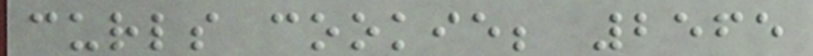curls cookie; 2565
